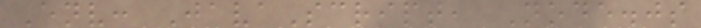Env: JavaScript, Node.js
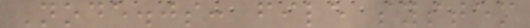Node.js: file system
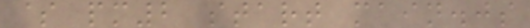$ pm2 start main.js
